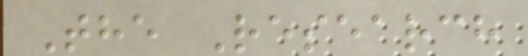The Research
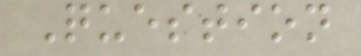Question
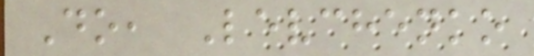Do, Levchenko
